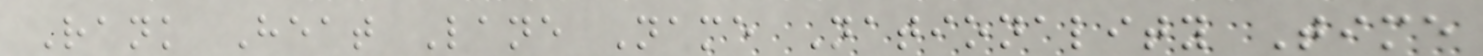Rank Heat Lane Name Nationality Time
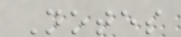Notes
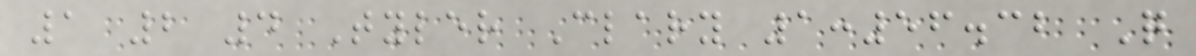1 2 4 Tyler Clary 1:56.32 Q
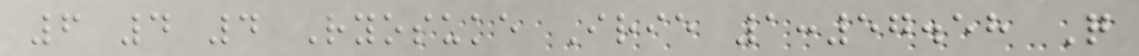6 4 4 Ryosuke Irie 1:57.58 Q
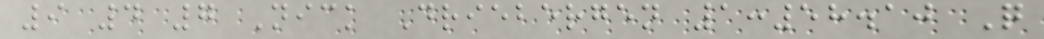9 4 7 Nick Driebergen 1:58.10 Q
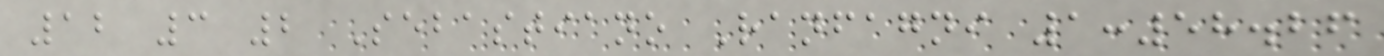12 3 2 Sebastiano Ranfagni 1:58.26
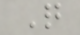Q
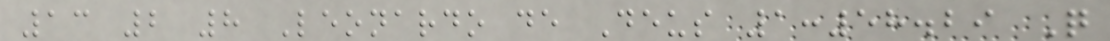13 2 8 Leonardo de Deus 1:58.29 Q
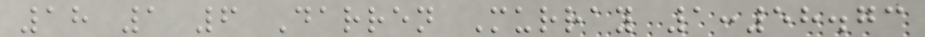18 1 6 Darren Murray 1:58.73
